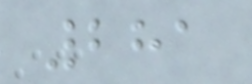281
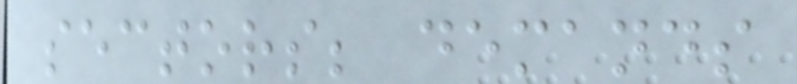sectors; demands
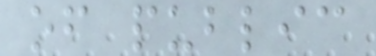of public
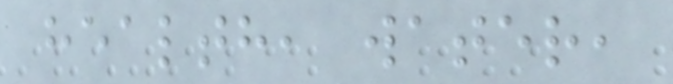health, water,
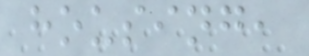housing,
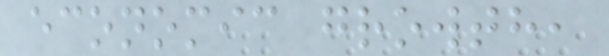economic growth,
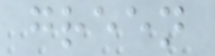green
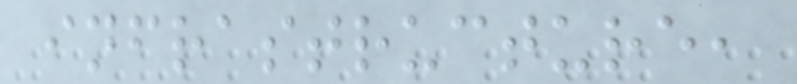infrastructure,
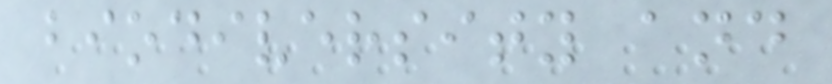biodiversity and
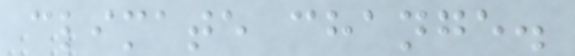climate change.
